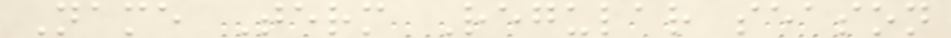Name Term Regular season
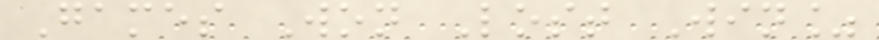Games Won Lost Win%
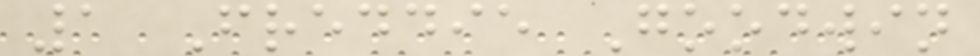1 Freddie Goodwin
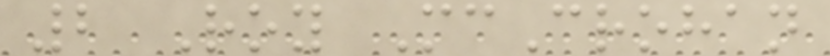2 Roy McCrohan
